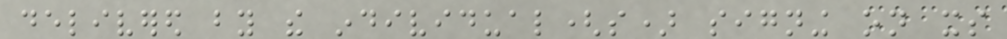delivered by the individual(s) signing on its
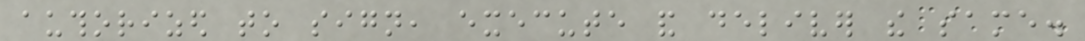authorized to sign, execute and deliver the same.
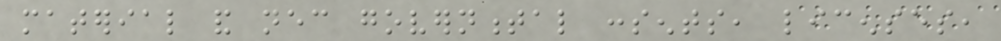material and necessary governmental consents, licenses,
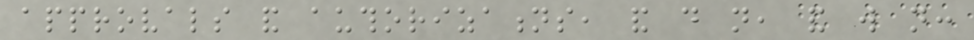approvals and authorizations, and do not, and will not:
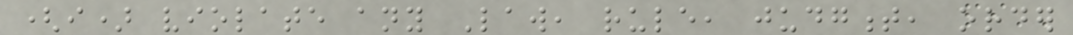(i) violate any Law, rule, judgment, order
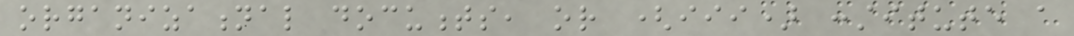organizational documents, or (iii) constitute a
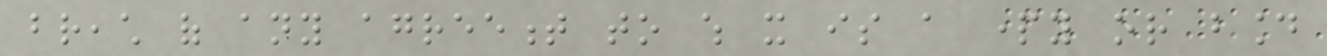breach of any agreement to which it is a party or bound
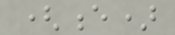(e)
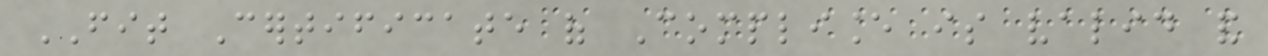FIT Certificate of Compliance is valid and
